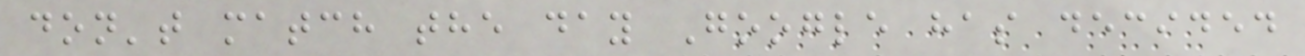don't match the day Google has decided
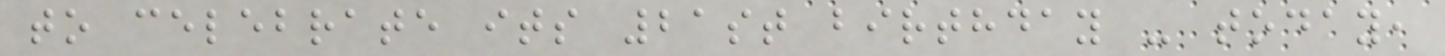to celebrate its 21st birthday - today,
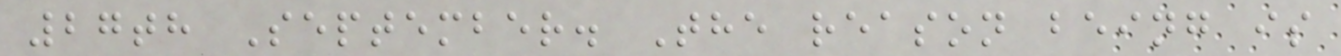27th September. The reason being is
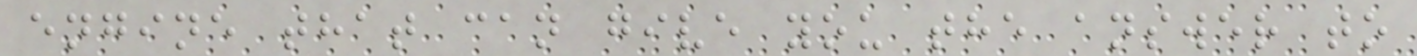engine that can give you the answer to
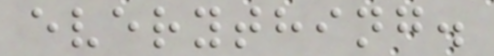everything.
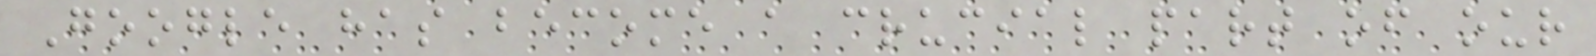Google has become a crucial part of our
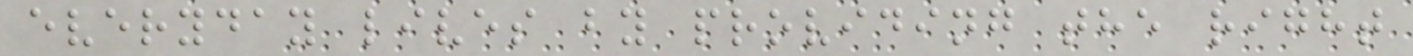everyday lives by providing the right
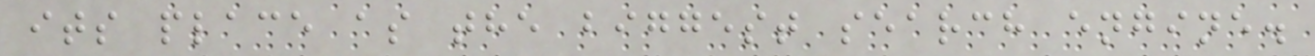its place as the biggest search engine.
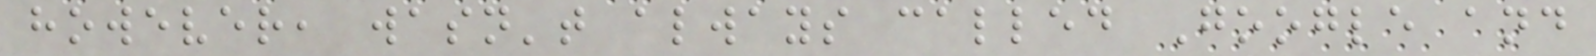however, wasn't always called Google and
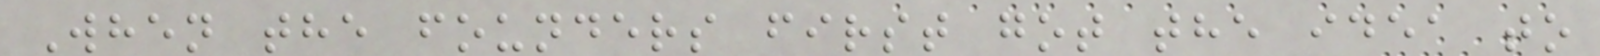When the founders first got the idea to
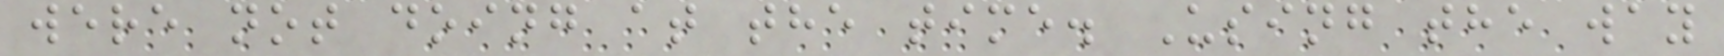were not doing at the time. Using the way
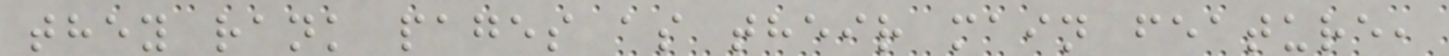they rank pages as their main feature,
